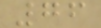76
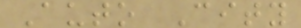Auto City
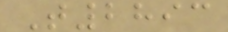T2893
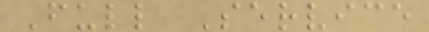Full Service
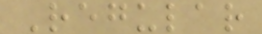Regular
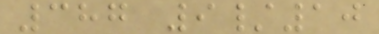387 9/10
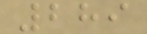289
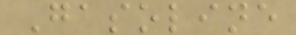Gasoline
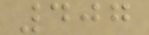407
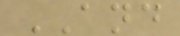AND
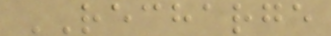RECHARGE
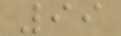99
